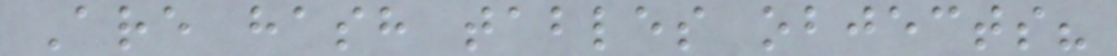Are hash tables objects?
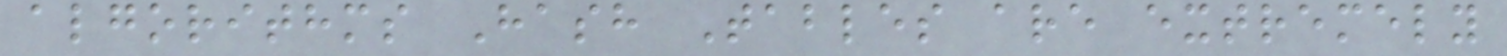algorithms Hash Tables are extremely
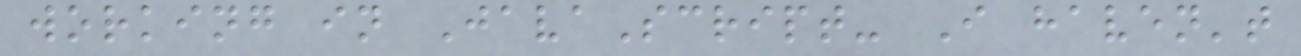working in JavaScript- I haven't
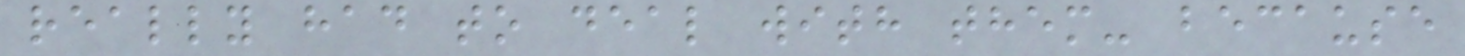really had to deal with them- because
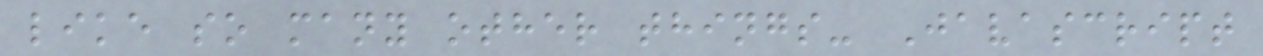like so many other things- Javascript
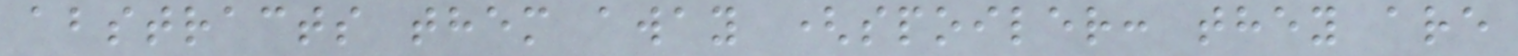abstracts them away (spoiler: they are
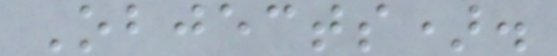Objects).
